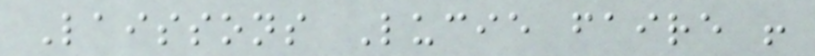Laissons Lucie faire !
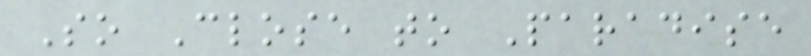So Close to Paradise
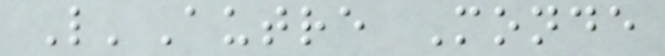L'Autre Monde
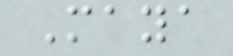Maya
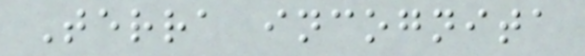Terra incognita
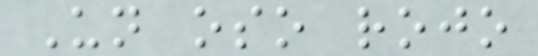Un oso rojo
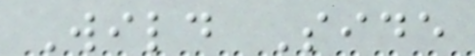Wild Side
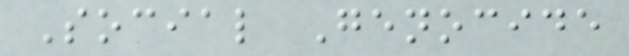Social Genocide
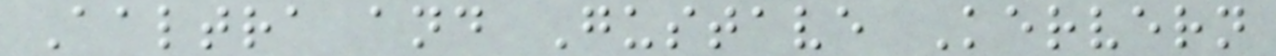Aaltra and Gustave Kervern
